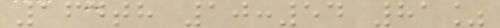164th 10:54 81%
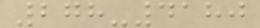278-4180
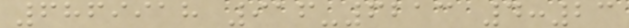6869918 916-6213 4:23
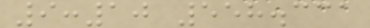9:10 558.331
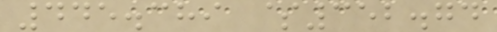445.389 $352.74
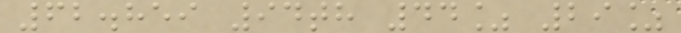62.859 94th 44% 29%
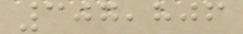307,806
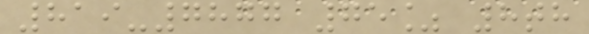819-7877 75% 8th
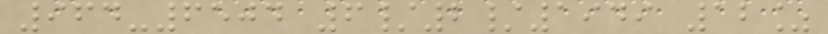964-6504 6/2/1949 12%
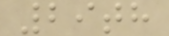29th
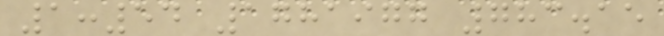1:54 1781977 783.15
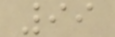99
